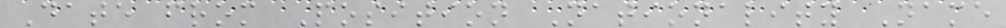Date from Position Nationality Name
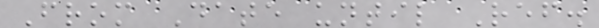From Date until Ref.
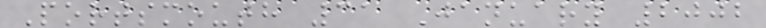Portsmouth 31 January 2002
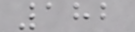182
